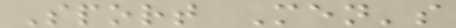Sport Men's
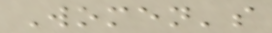Women's
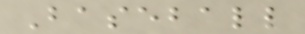Baseball
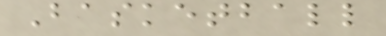Basketball
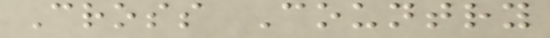Cross Country
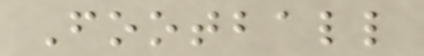Football
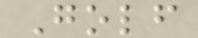Golf
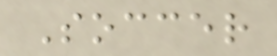Soccer
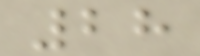28
